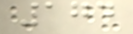174
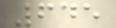645
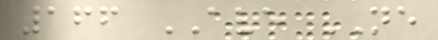166 AVE NE
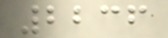2236
